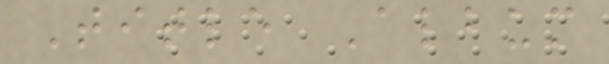Title Album
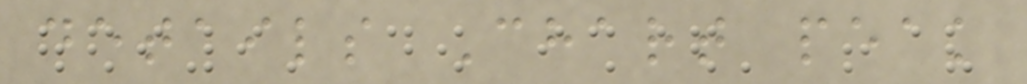details Chart peak
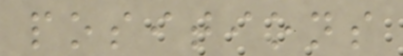positions
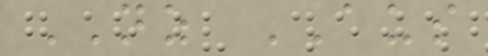NZ AUS
